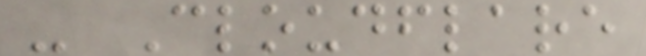- Cloudflare
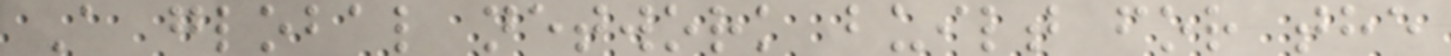A global network built for the
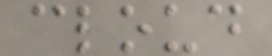cloud
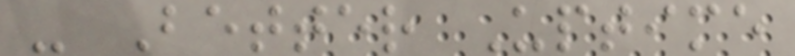- Better Uptime
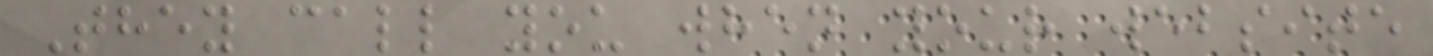They call you when your website
